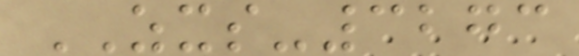ZXS-3273
